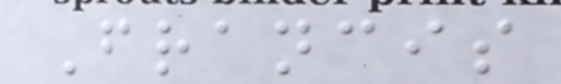Francis
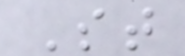St
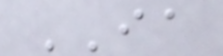IA
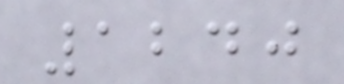1240
